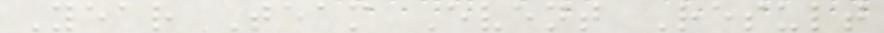Year Team Event Result
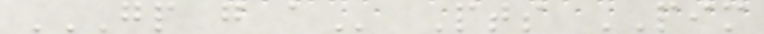GP G A Pts PIM
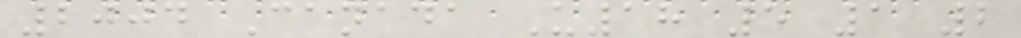2004 Canada U18 5 1 2
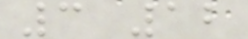3 12
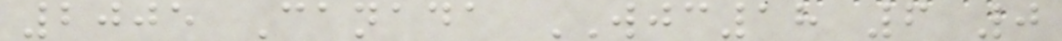2005 Canada WJC18 6 0
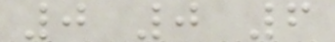0 0 6
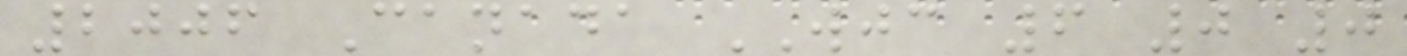2006 Canada WJC 6 0 0
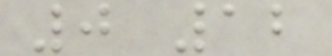0 12
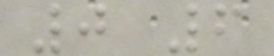0 6
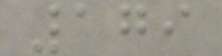179
